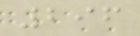296
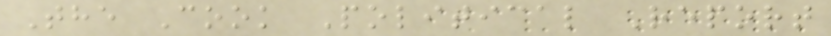The Cook Political Report
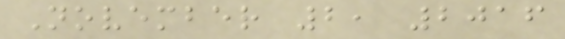November 2, 2016
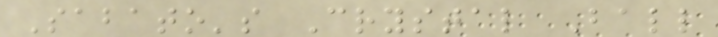Sabato's Crystal Ball
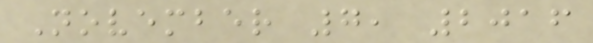November 7, 2016
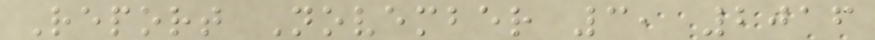Report November 3, 2016
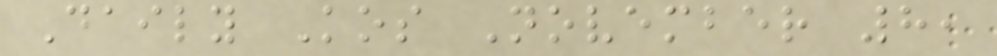Daily Kos November 8,
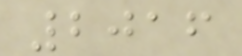2016
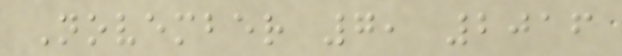November 7, 2016
